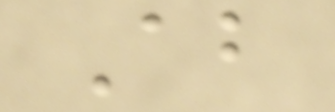About
